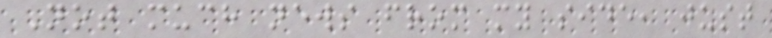Not much news from my side, just
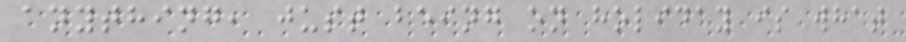anything, just being on holiday is what
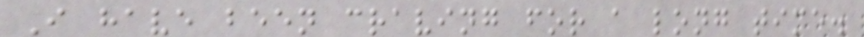I have been craving for a long time.
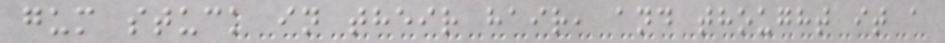gum stuck in their hair, and thought it a
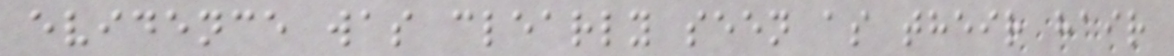evidence was clearly seen as their hair
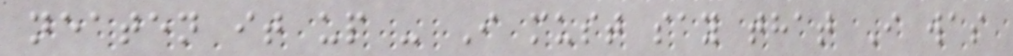neaten it up - I must say that I was
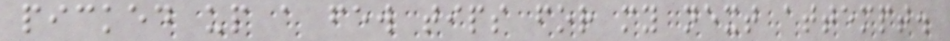picked up a few tips for my next attempt.
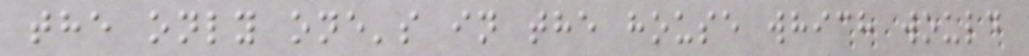the only one's in the house which would
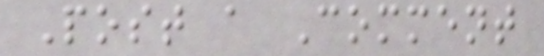Post a Comment
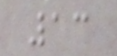13
